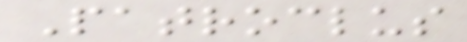Patroclus
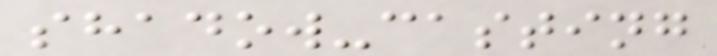shadow-casting
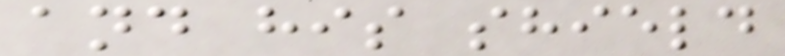and his shield
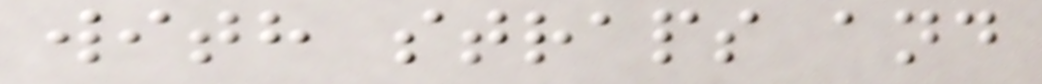with straps and
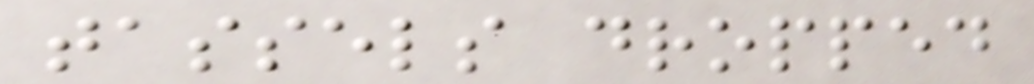tassels dropped
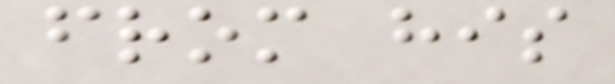from his
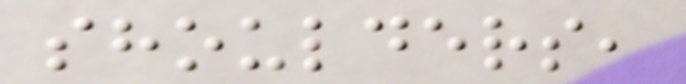shoulders,
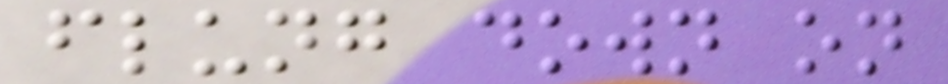flung down on
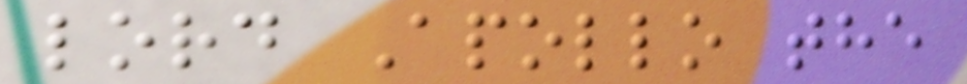lord Apollo the
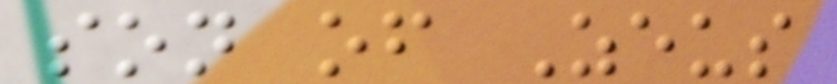son of Zeus
